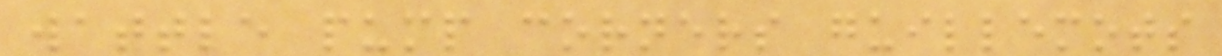wattle pump corners guillemots
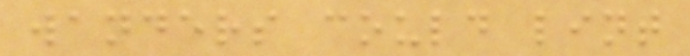wanders could lint
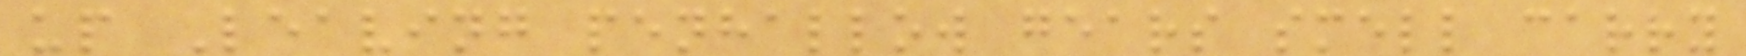up Leaving penhallow gears smell carry
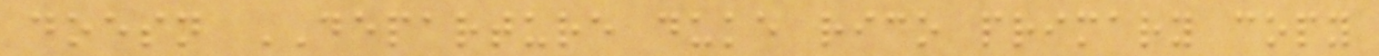doesn DEPARTURE duke rico primary copy
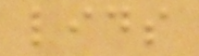lids
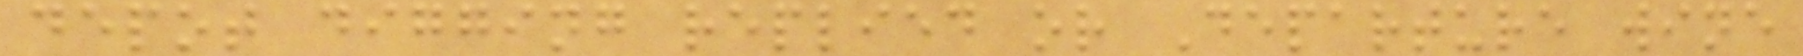depot digging replied or Departure wine
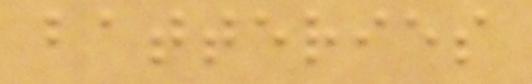batteries
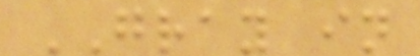GRAY in
